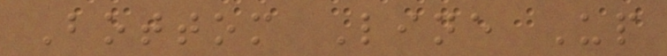Bottom Line Up
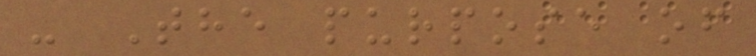- The purpose of
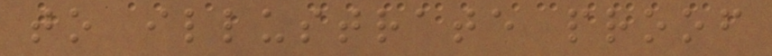to illustrate proof
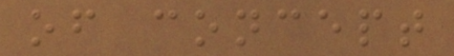of concept
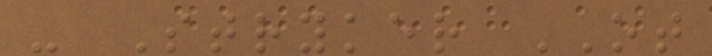- Stryker OT
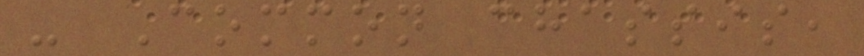- Common chassis,
